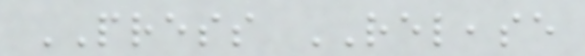PRESS RELEASE
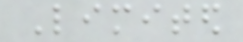Limited
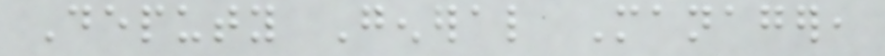Deputy General Manager,
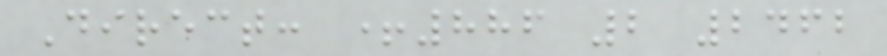Direct: +886 2 2462
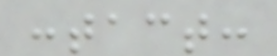contact:
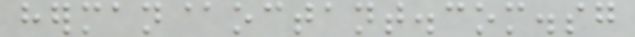herman@octant.com.sg
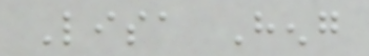Lisa Heng
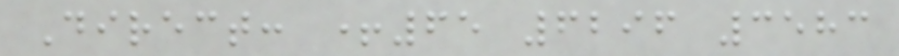Direct: +65 6296 3583
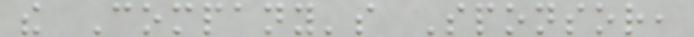the Company's Sponsor,
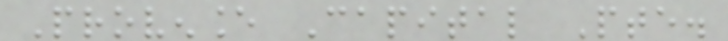Provenance Capital Pte.
